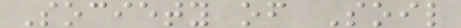Society of Soil
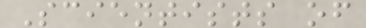Scientists of
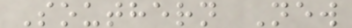Southern New
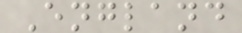England
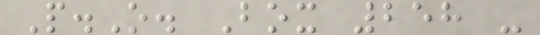P.O. Box 258 -
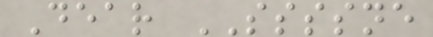Dear SSSSNE
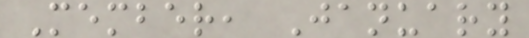Member, January
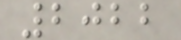2022
